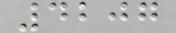4207
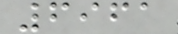6961
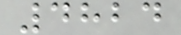4824
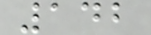142
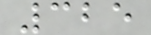325
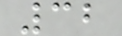32
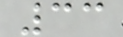33
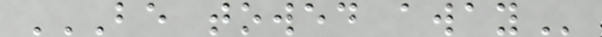BE TOWED AWAY
